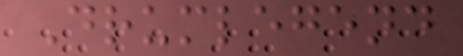Drumlegend
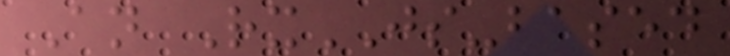An RxJS-based
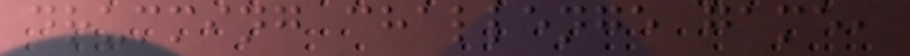drumming challenge game,
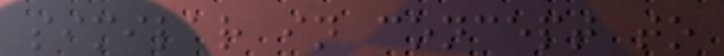similar in concept to
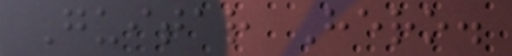Guitar Hero.
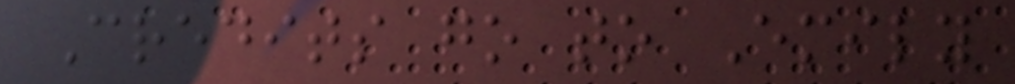Credits go to Emily
